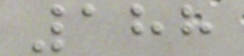188
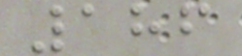186
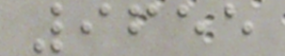9655
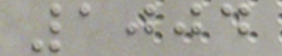1004
